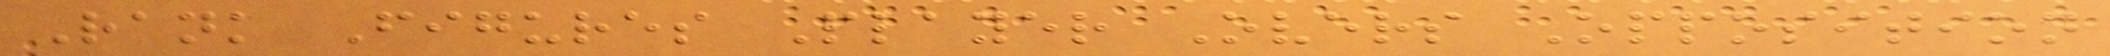Rank Figures Player Overs Opposition
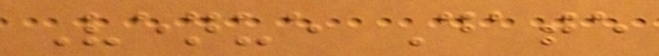Venue Date
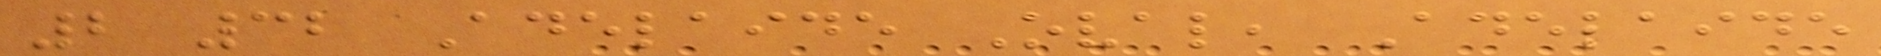2 32 Adelaide Oval, Adelaide
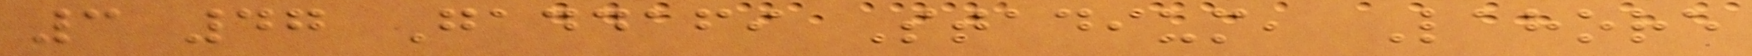3 47 Gaddafi Stadium, Lahore
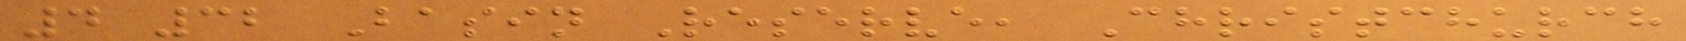4 32 Basin Reserve, Christchurch
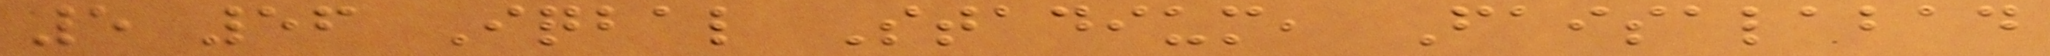5 56 Iqbal Stadium, Faisalabad
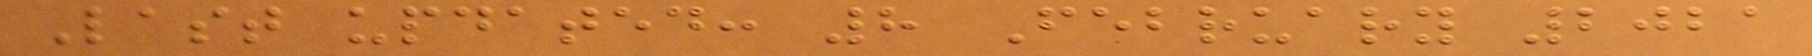Last updated: 8 February 2021
